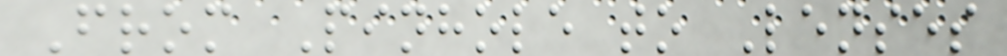From Pinhole to Lenses
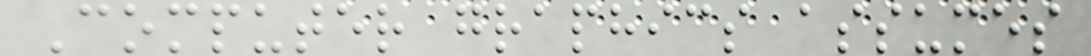Computer graphics assumes
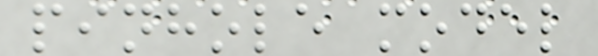pinhole model
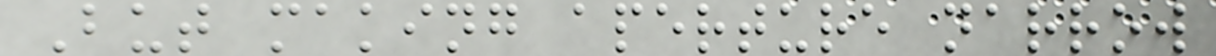But making aperture narrow
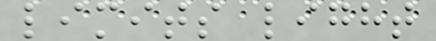limits light
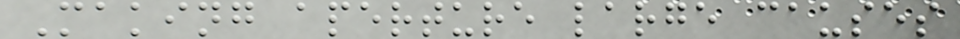Making aperture large causes
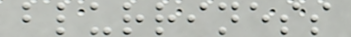blurriness
